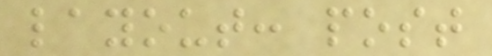layout: post
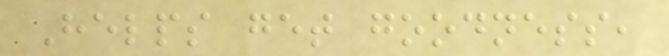Helps get goodness,
